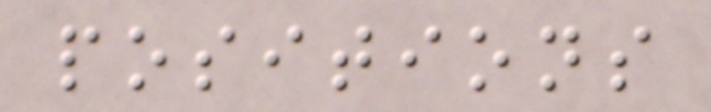positions
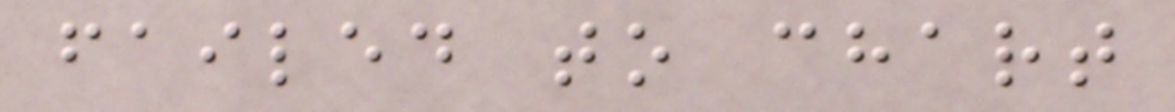failed to chart
